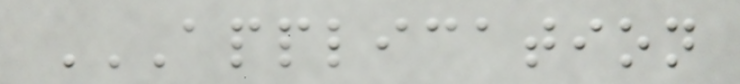APPLICATION
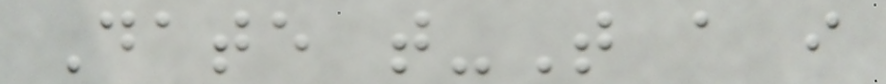Date t-T a i
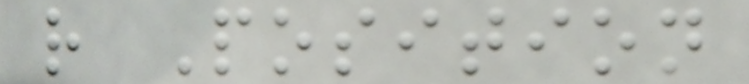r Position
